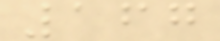167
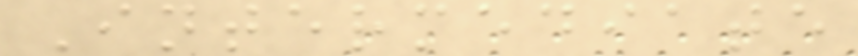Intermediate
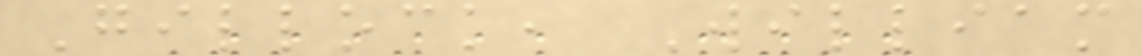Gillock, William
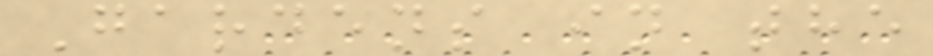Gardens in the
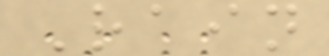Rain
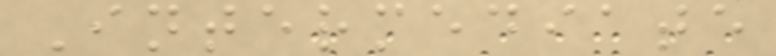Intermediate
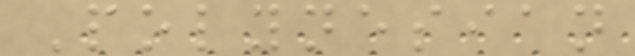Polynesian
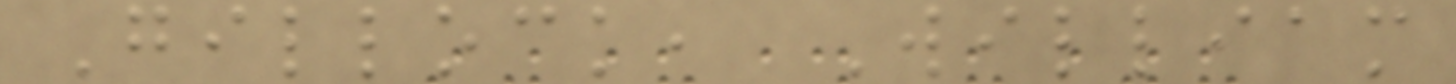Gillock, William
